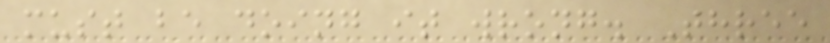must be doing it wrong. Three
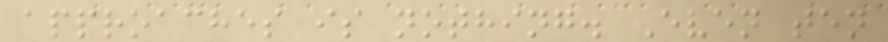approaches is nothing. Even ten
